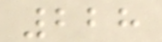228
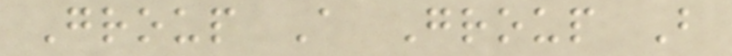Group A Group B
